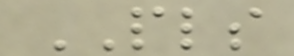PLS
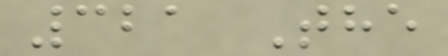321 The
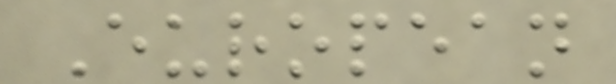European
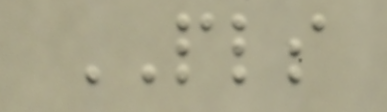PLS
